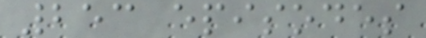253 episodes
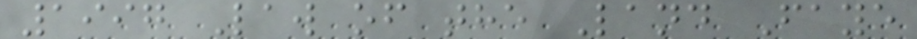1997 Law of the Land Faye
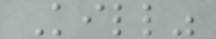Kill"
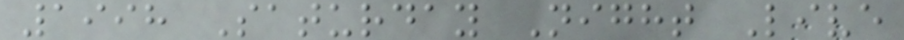1998 Saturday Night Live
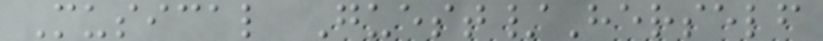Musical Guest/Herself
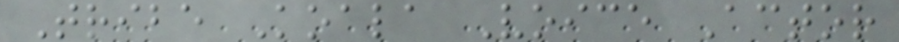Tribe Koala Voice Actor
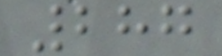287
